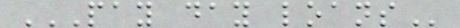PAY DAY LOANS
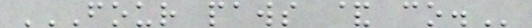FOUR PAWS & CO.
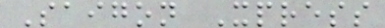Saigon Xpress
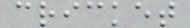cricket
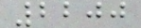2200
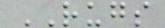RUGS
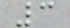3
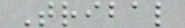Tribal
